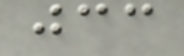jcc
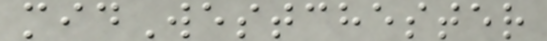midWestchester
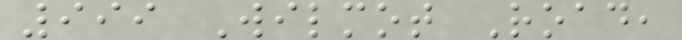999 Wilmot Road,
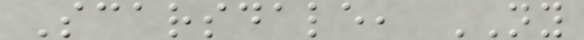Scarsdale, NY
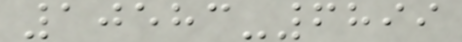10583-6899
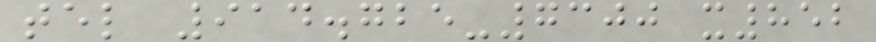tel 914.725-7300 x852
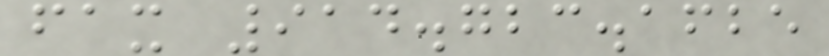fax 914.723.1625
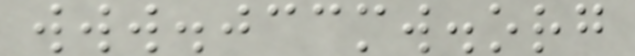www.jccmw.org
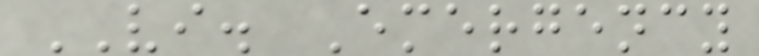VI. Emergency
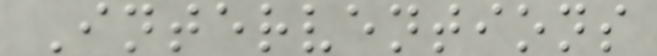Interventions
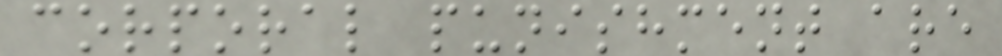corporal punishment are
